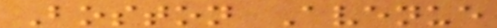Boston Avenue
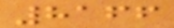8166
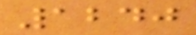1240
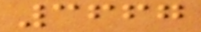3667
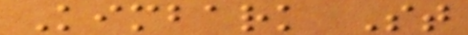Kimbark St
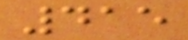415
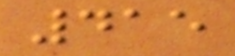415
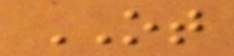OT
